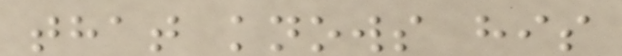that knows his
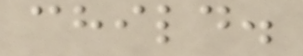child.
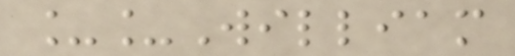__William
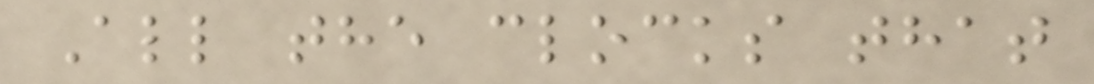All the clocks that
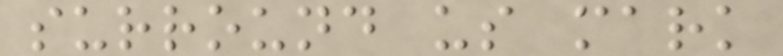surround us mark
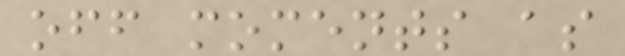off moments as
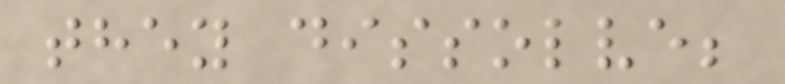they dissolve;
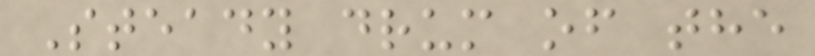Steady drum of the
